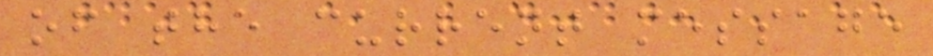of the current message
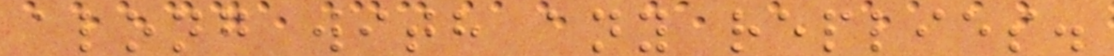along with any replies.
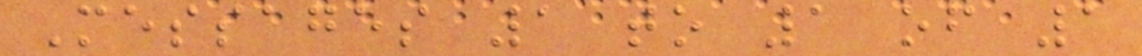Messages 1 to 1 of 1
